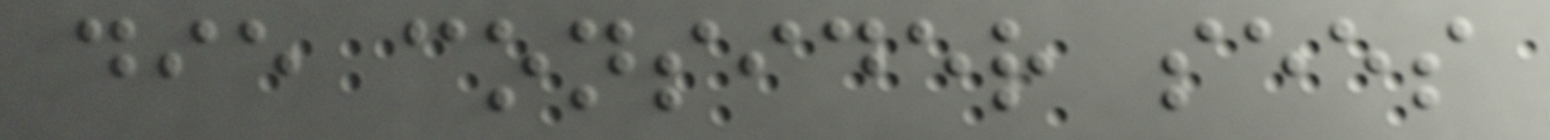die consider sees
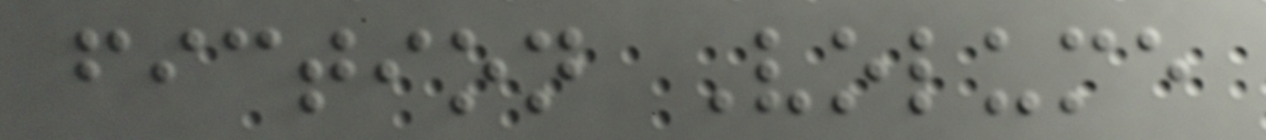fiction Volume
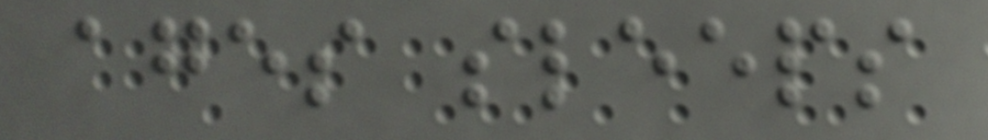ages sleeps
